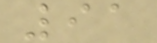91
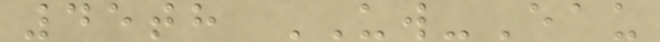45th UW-Eau
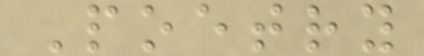Poetry
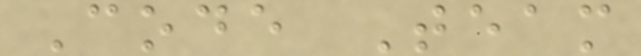Code Team
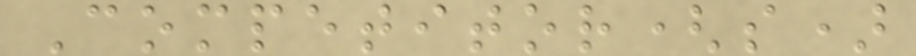Competitor(s)
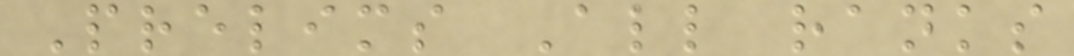Prelims All ranks
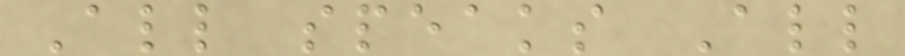All speaks All
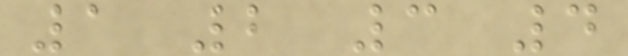1 2 3 4
